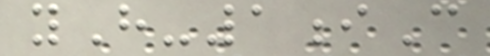yH-1iC
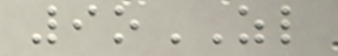9oZL
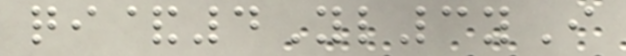qi&4Yl3yI
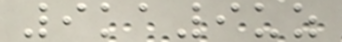9ka9uz
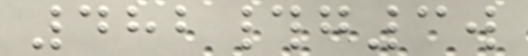482#g3w
